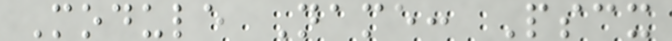Module Name: Pscx
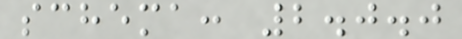schema: 2.0.0
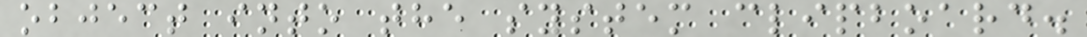object into the system clipboard.
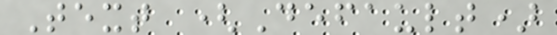Text (Default)
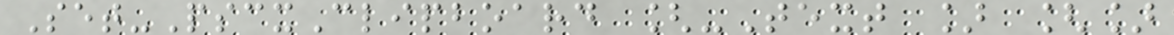Set-PscxClipboard [-Text ] []
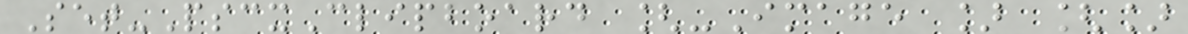Set-PscxClipboard [-Image ] []
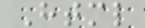Html
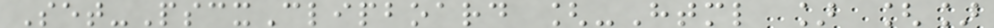Set-PscxClipboard [-Html ] []
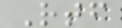Rtf
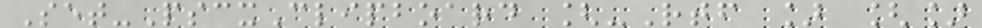Set-PscxClipboard [-Rtf ] []
